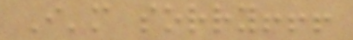I'm sorry!!!
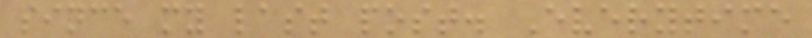since my last post. Everytime
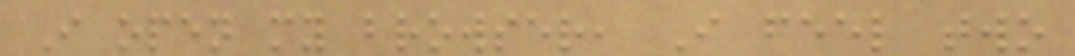I open my browser, I feel two
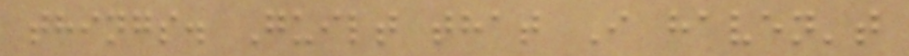things. Guilt that I haven't
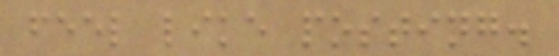feel like posting.
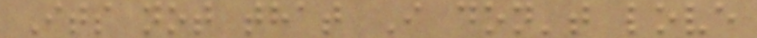Its not that I don't love
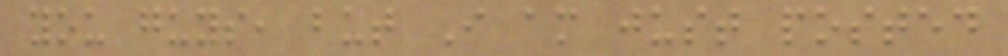you guys, but I am just posted
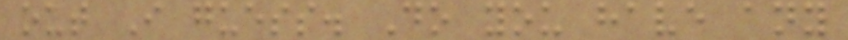out I guess. Do you have any
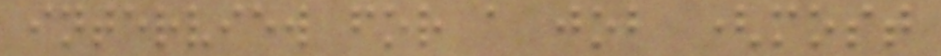interview for a job (most
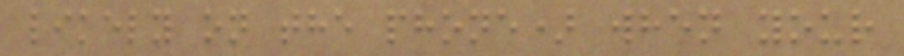likely on the phone) when your
